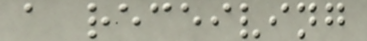a receiving
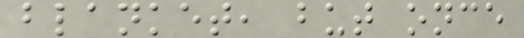blanket, but once
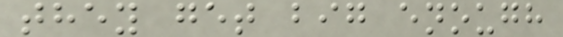they get big enough
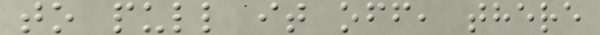to pull it off, there
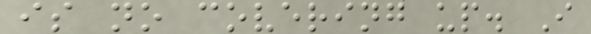is no covering up. I
